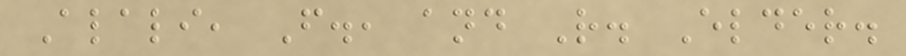Alali, F., and R. Elder.
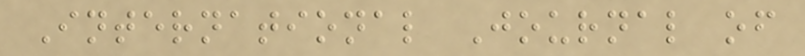International Journal of
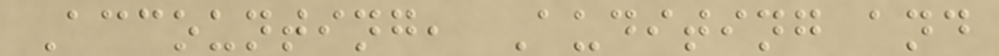Accounting, Auditing and
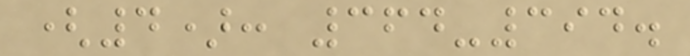(4): 364-394.
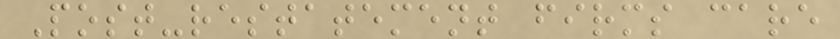Post-restatement firms care
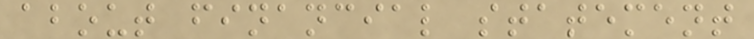about financial statement
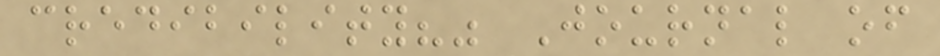credibility?" Journal of
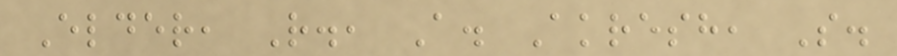Elder, R., A. Akresh, S.
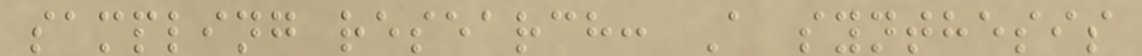sampling research: A synthesis
